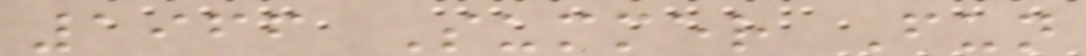1966 Summer Fun
